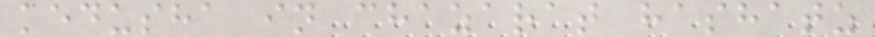kedusha in chazarat hashatz
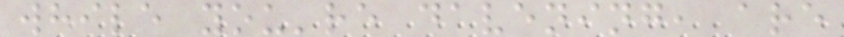while you're davening, are
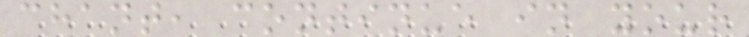chant, continue in your
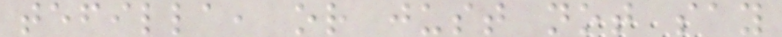tefilla, or just not say
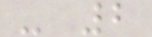- 2
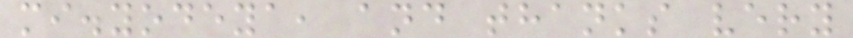mi.yodeya, and thanks very
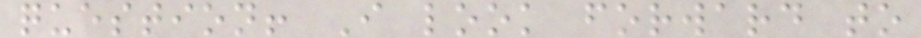question! I look forward to
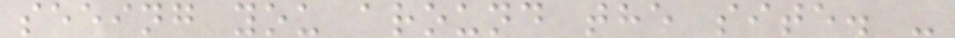seeing you around the site. -
